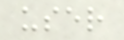user
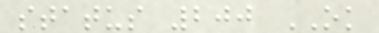status 200 OK
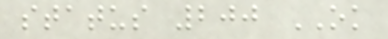status 200 OK
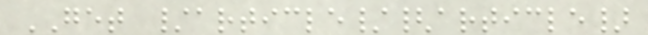GET /article/{article}
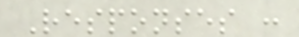Responses :
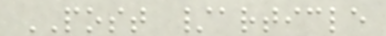POST /article
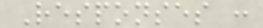Responses :
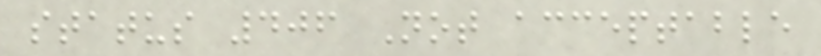status 406 Not acceptable
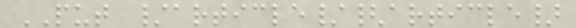PUT /article/{article}
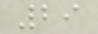29
